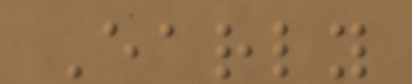Early
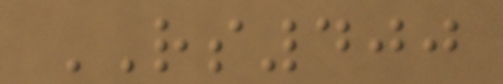RS400
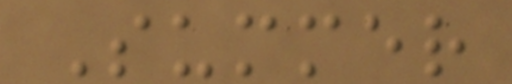Summer
